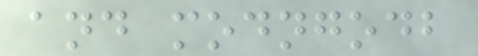and modngodb
